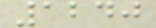1240
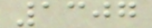1307
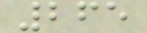265
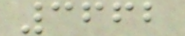3662
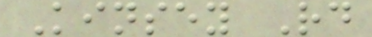Kinsey Rd
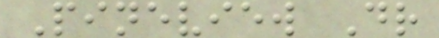Pineview Dr
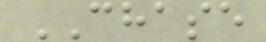CHASE
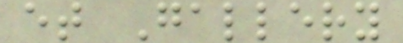et Gallery
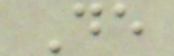De
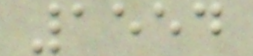1554
